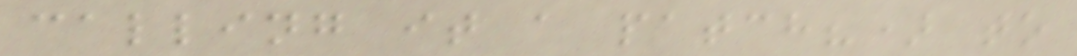calling it a patch?) to
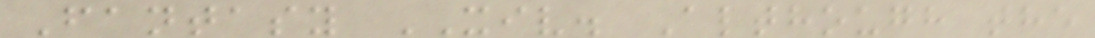Fantasy XIV. Although the
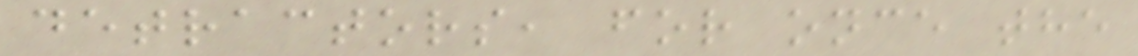detractors, for once the
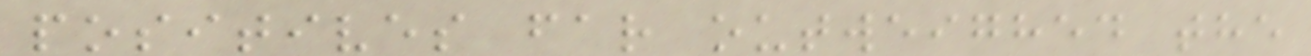positives far outweighed the
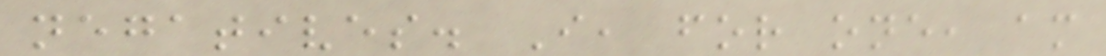negatives. I, for one, am
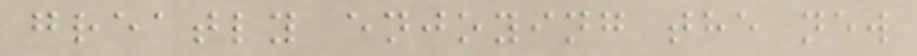greatly enjoying the new
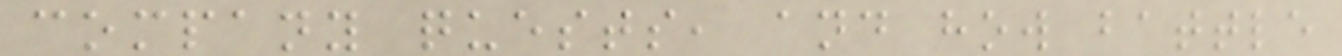company quests, and how battle
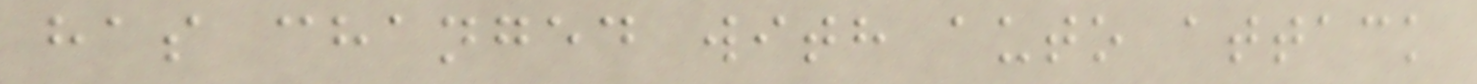has changed with auto attack
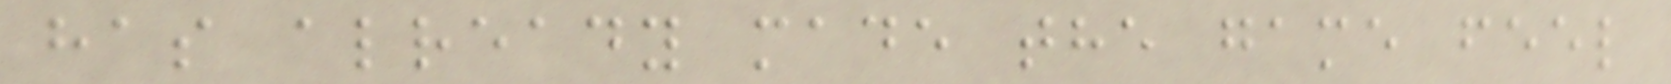has already made the game feel
